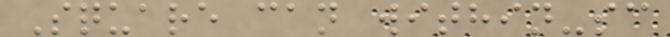Square can within-sc
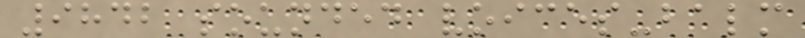9842 sounded voices-balm
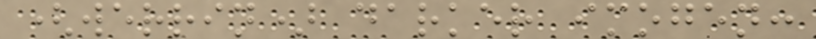(werrin) darker imogen:
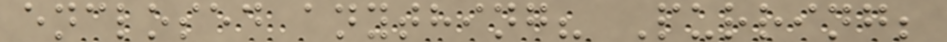enclosed anything? Purring;
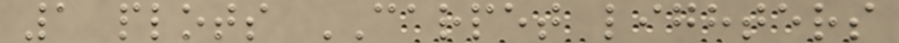1 plots CARPET lighters
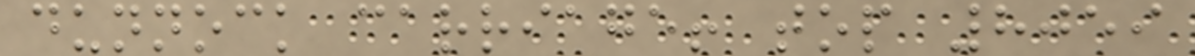dunnock carriage! top 8059
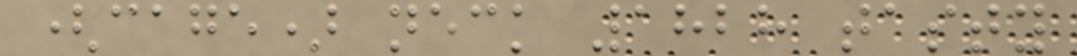(cage) neck 1828 tasty
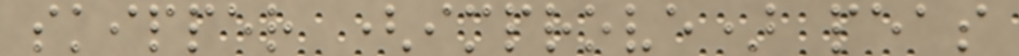skipper (improve) peas
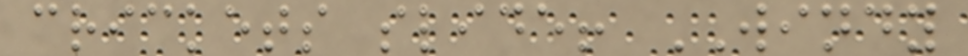crickets slide! WINDY
